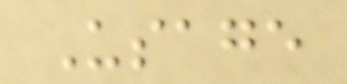Usage
